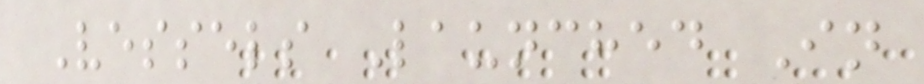Vessels Launched In
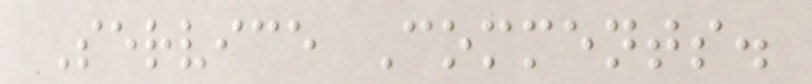Service Comments.
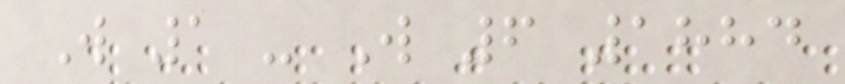W 1 - W 6 1884
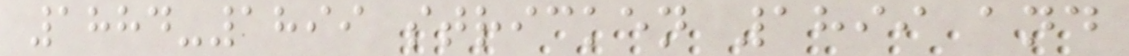1884-1899 stricken 1899 and
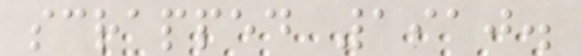scrapped 1910.
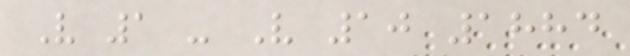V 1 - V 10 1884
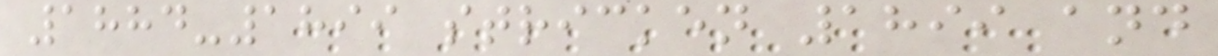1884-1899 stricken 1899 and
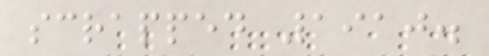scrapped 1910.
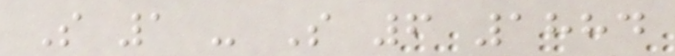S 1 - S 6 1884
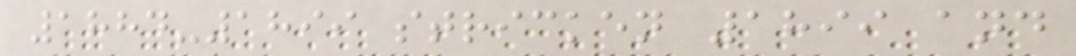1884-1899 stricken 1899 and
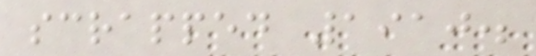scrapped 1910.
